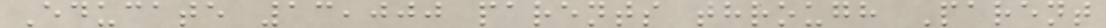Educate 13,000 parents through Parent
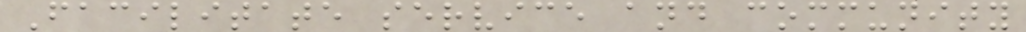Facilitate service and community
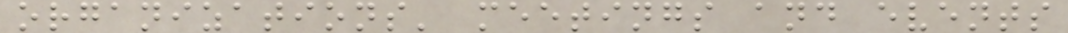organizations' meetings and events
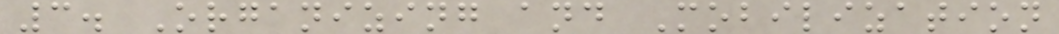3. Organizing and Mobilization
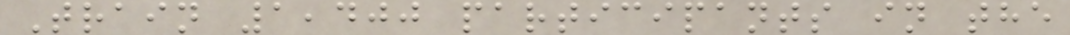Train 1,400 participants in the
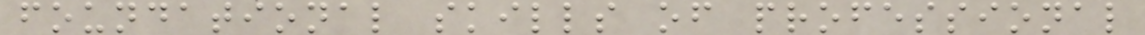foundational skills of professional
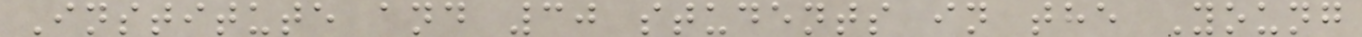Institute and 30 students in the Young
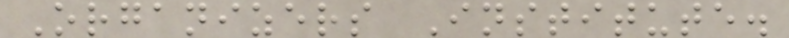Organizers Institute.
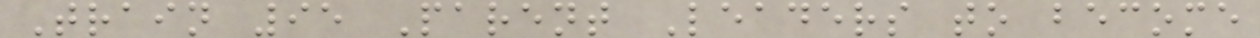Train 95 Parent Leaders to become
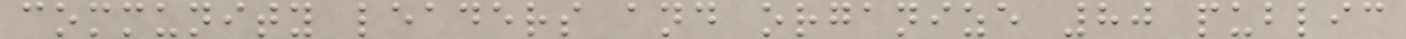community leaders and organize 80 public
